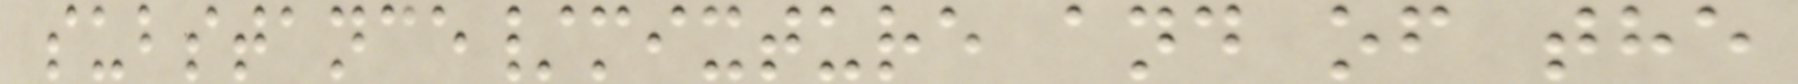substance/mixture and of the
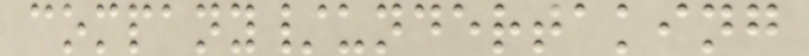company/undertaking
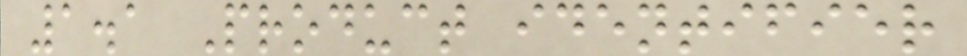1.1 Product identifier
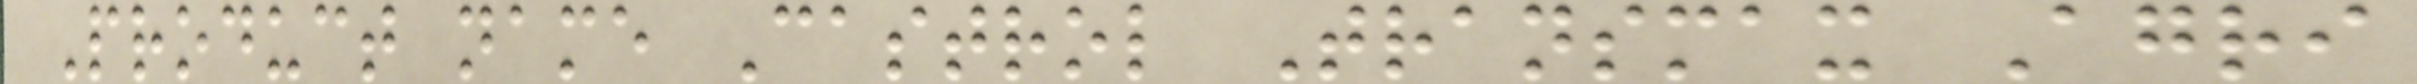Product name Castrol Transmax Agri
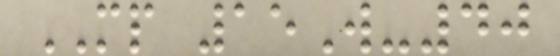MP 15W-40
